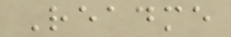Readme
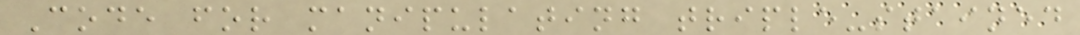Code for manipulating triple-stained
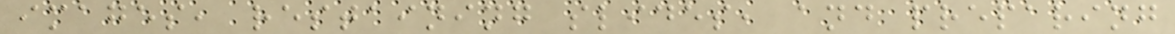images, restaining slides, and preparing
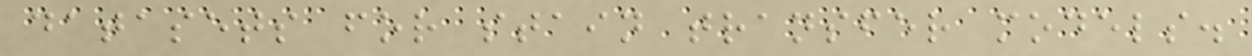datasets for stain transfer models.
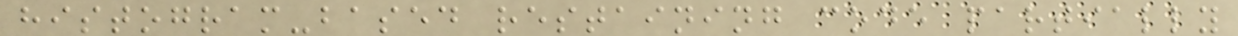histogram-based restaining code partially
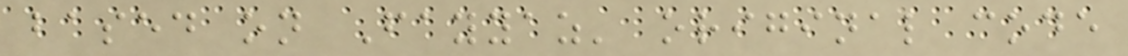based on Fayyaz' original code
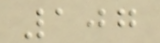107
